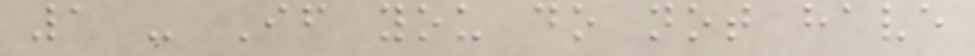1 - If you do not have
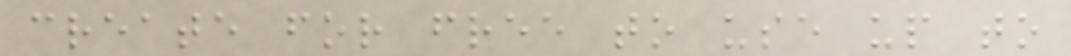create for free to use up to
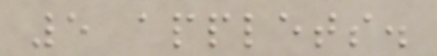5 applets.
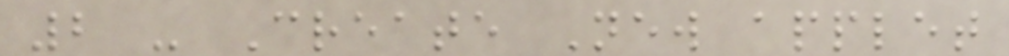2 - Create New applet
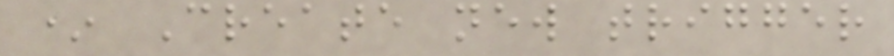* Create new trigger
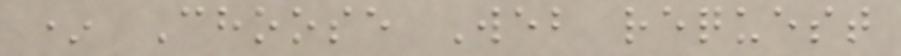* Choose Web request
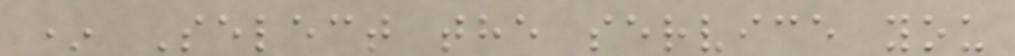* Select the service you
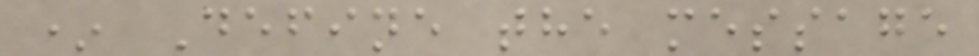* Define the message
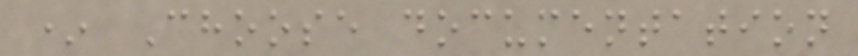* Choose documentation
